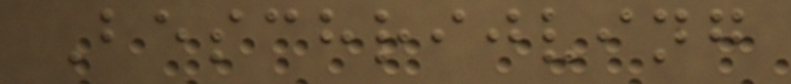Beschrijving
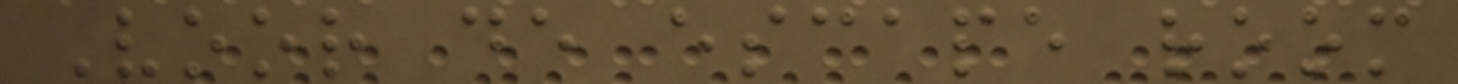Voor de escape room
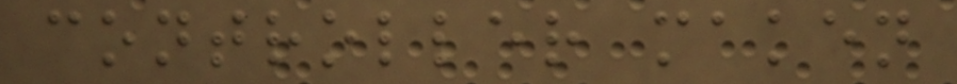controller maken
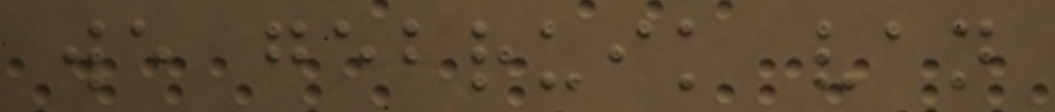we gebruik van
